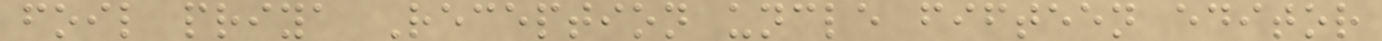foil priya Reception uncle fifteen editor
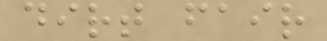dirt fair
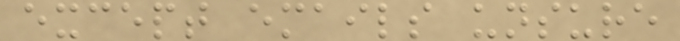except emails unsure
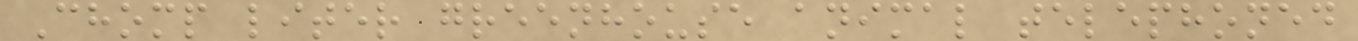Chomp liter greenhouse animal telephoned
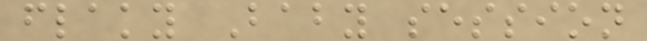flaky Baby session
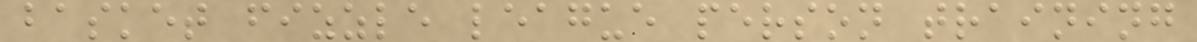basket fizzle league person training
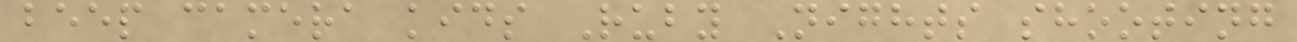beep camera kids Ruby Nights shooting
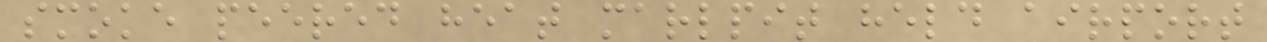smoke peered heat marlpit held airport
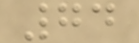74
